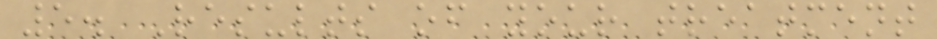5. Results of your treatment
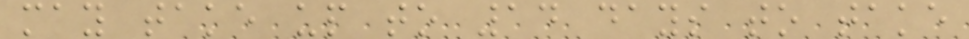may take up to 14 days to take
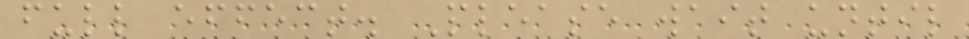full effect. Please wait until
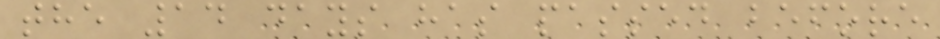the 14 days has passed before
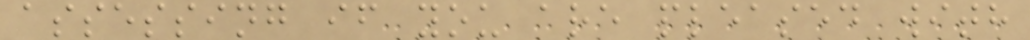assessing if you are pleased with
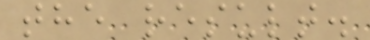the result.
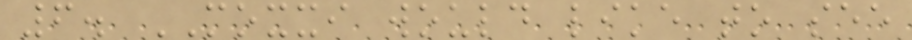6. MOXXI would like to see
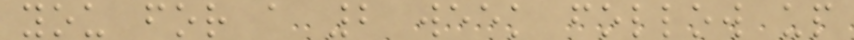you for a 2 week follow up
